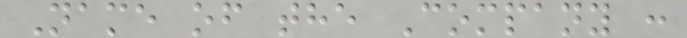Name of the Company :
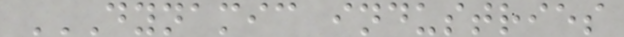DYNAMIC INDUSTRIES
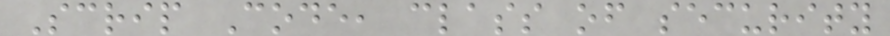Scrip Code, class of security
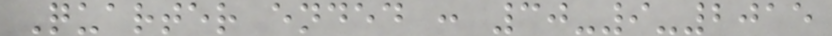Quarter ended : 30-9-2015
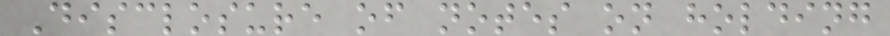Disclosure of notes on holding
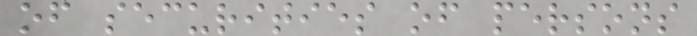of securities of persons
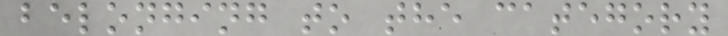belonging to the category
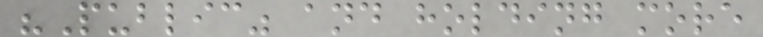"Public" and holding more
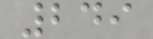249
